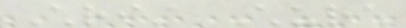Christ Church
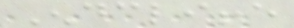Endcliffe
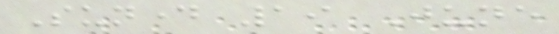Sunday 19 June
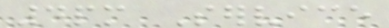4pm Service
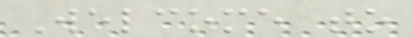Welcome to
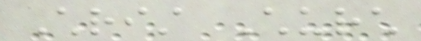Christ Church
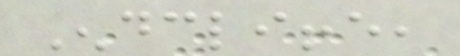Endcliffe,
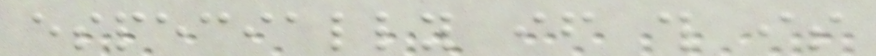especially if this is
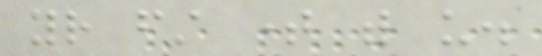your first time with us.
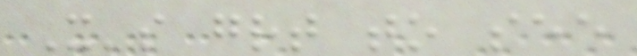It's great to see
